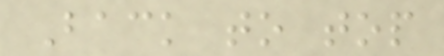Back to top
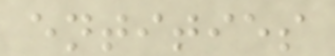entities
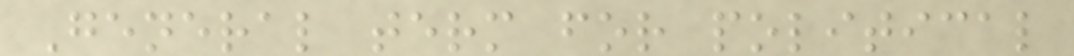General term for political
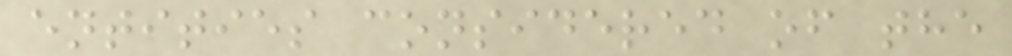entities considered of the
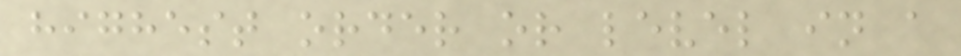highest order or level in a
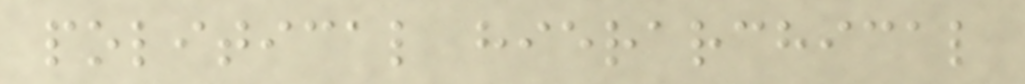political hierarchical
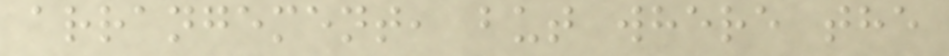arrangement, but where the
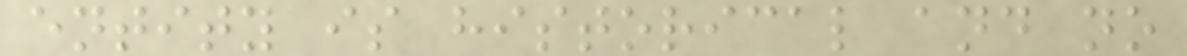entity is historical and no
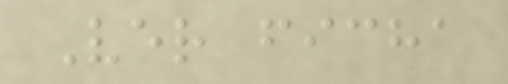Ver ficha
